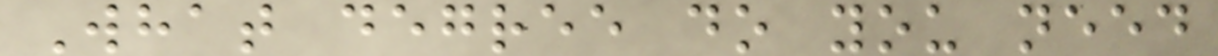What degree do you need
